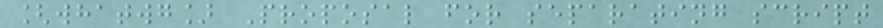[whatwg] Proposal for separating script
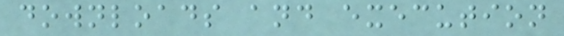downloads and execution
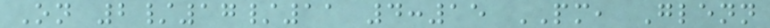On 2/17/11 4:15 PM, Glenn
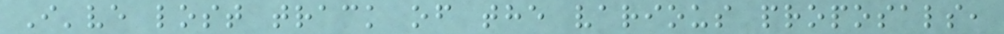I've lost track of the various proposals,
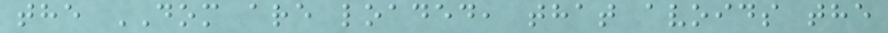the DOM are loaded, that avoids the
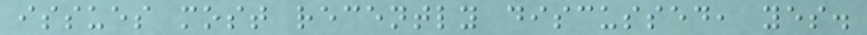issues most recently discussed, yes.
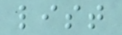list
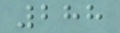288
